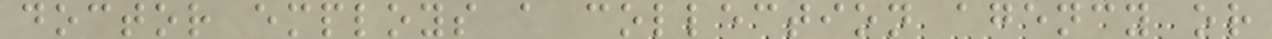doctor employs a collection agency or
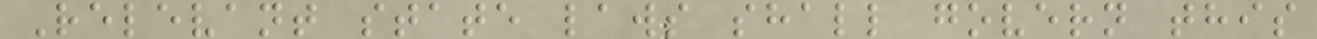Relevant state laws shall govern this
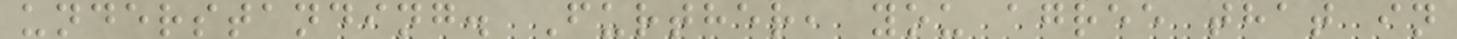understanding. Further, you agree that in
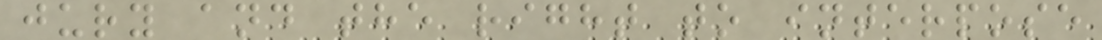jury and the right to interpose
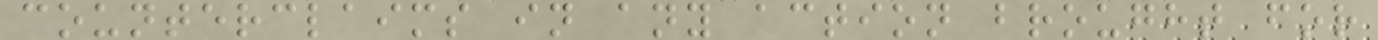counterclaims in any action brought for
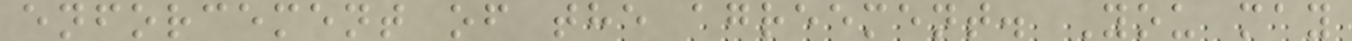enforcement of the agreement. You may
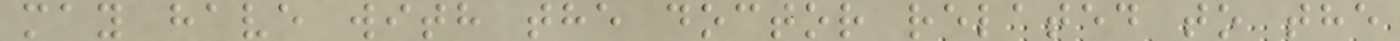may have with the doctor related to the
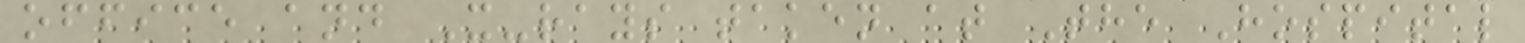office and X-rays taken at The Hospital
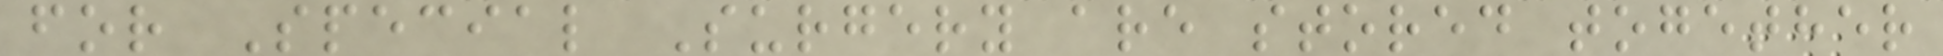for Special Surgery are stored together
